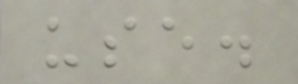use.
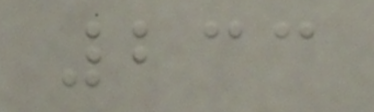233
